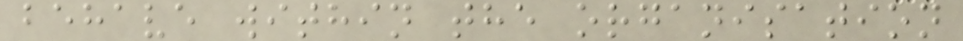behave within the organisation
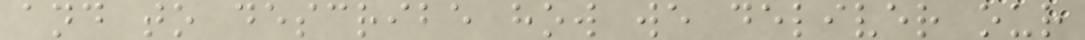and to describe how we deliver our
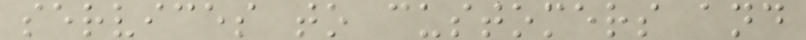services to customers and
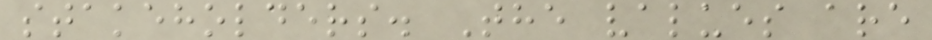stakeholders. The values are
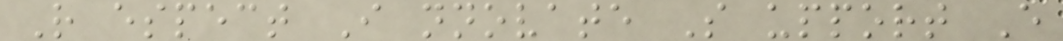R espect I nnovate S upport E
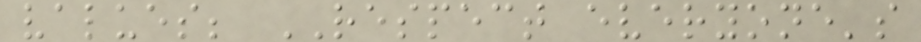values; RESPECT everyone's
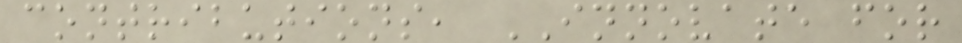contributions, INNOVATE for
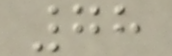78
